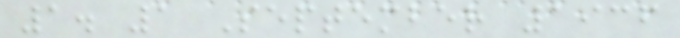1. 1 September 1936
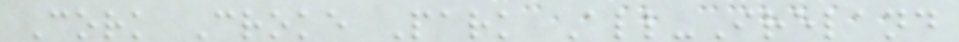Cork Croke Park All-Ireland
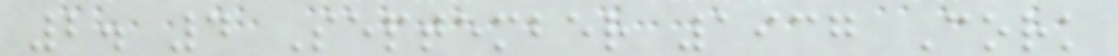2. 4 September 1937 Cork
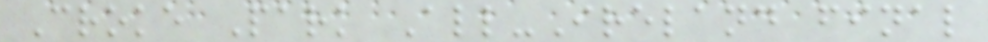Croke Park All-Ireland final
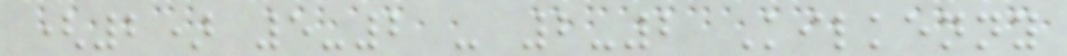(2) 5-2 - 2-2 Kilkenny
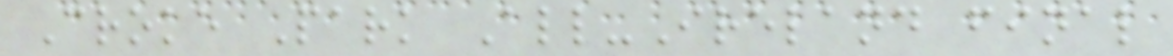Croke Park All-Ireland final
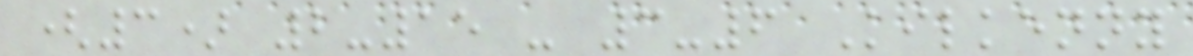(3) 2-15 - 3-6 Kilkenny
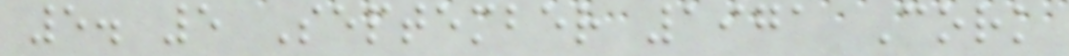5. 5 September 1971 Cork
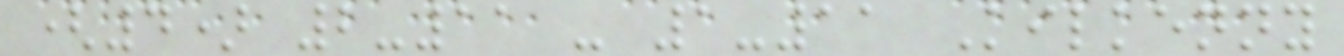(4) 2-11 - 1-11 Kilkenny
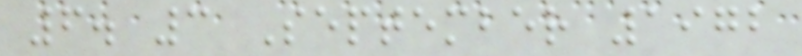6. 3 September 1972
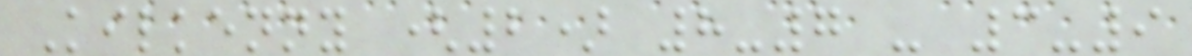Kilkenny (2) 8-7 - 3-9
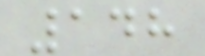148
